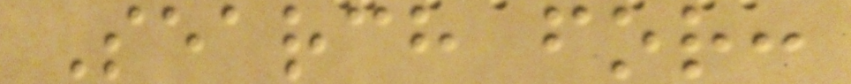Search for:
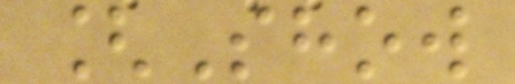[Show
